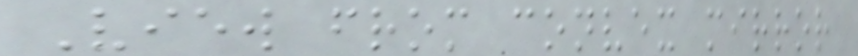View from convex mirror
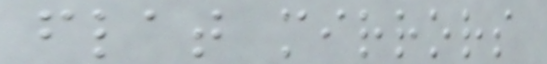flat mirrors
